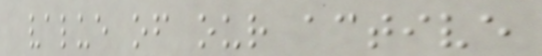value of our active
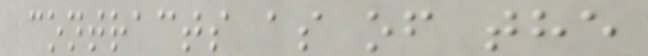contracts as of the
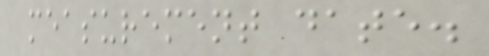measurement date.
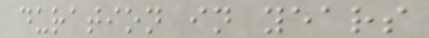duration in years
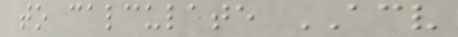to calculate ACV
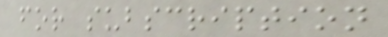for subscription
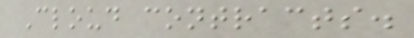Cloud contracts.
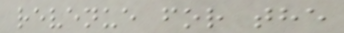revenue for the
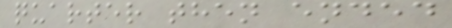quarter then ended
